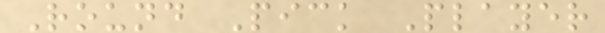Round Pick Player
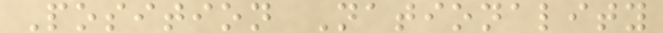Position Nationality
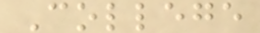College
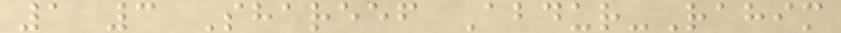1 3 Shareef Abdur-Rahim
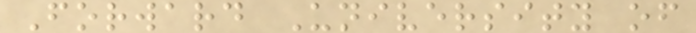Forward University of
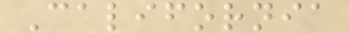California
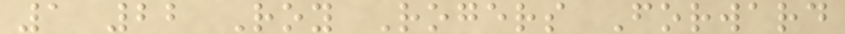1 22 Roy Rogers Forward
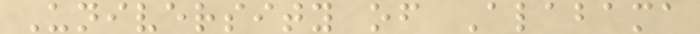University of Alabama
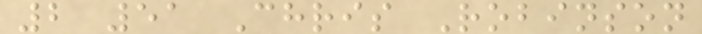2 51 Chris Robinson
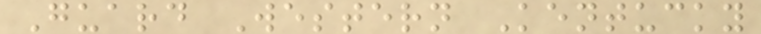Guard Western Kentucky
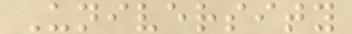University
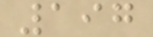197
